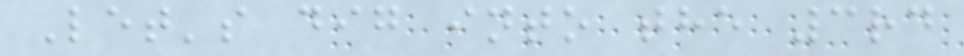Let's dig into the 3rd
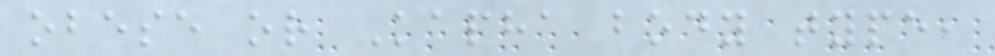obese or Kapha body type,
